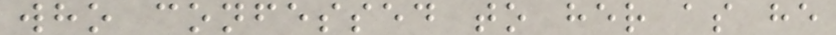who confessed to her as he
